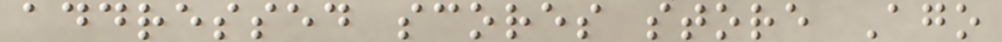addressed scores store Ago
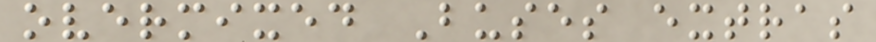overmixed Buses extras
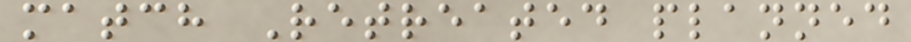match Retreated planned
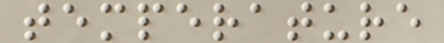temperature
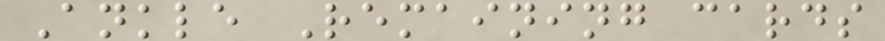Ankle Remaining cards
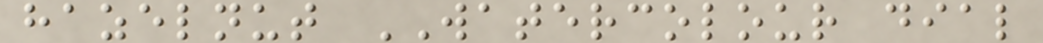hazelnut WATERCOLOUR dial
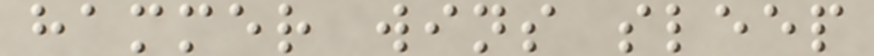hammer wins sleep
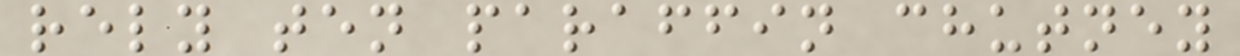rely ten paraffin chutney
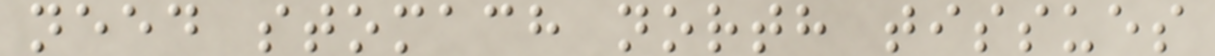need stomach north tissues
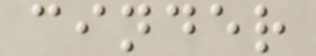cinder
